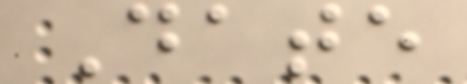Date
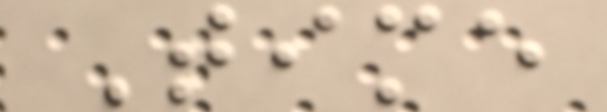Time
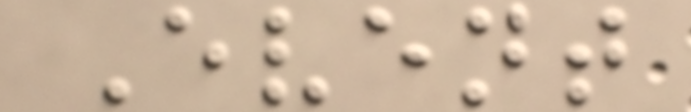Event
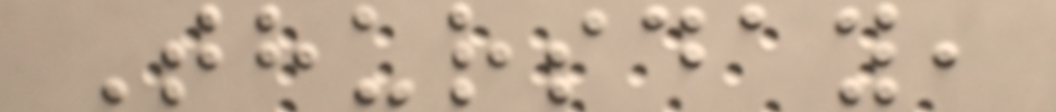Thursday,
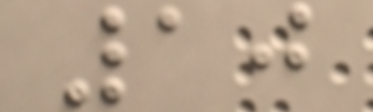10
